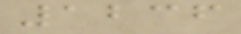1236
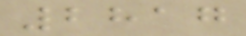2817
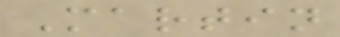Martin
